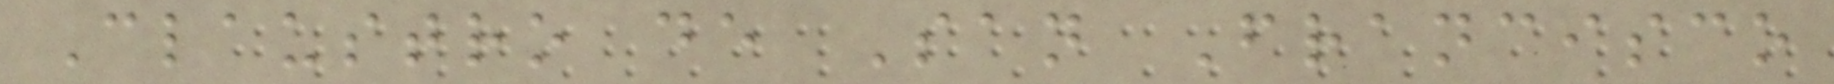Claustro de San Francisco
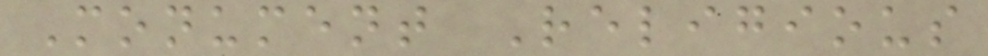Monument Religious
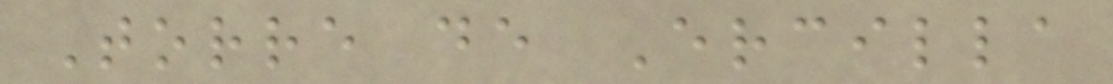Torre de Ercilla
